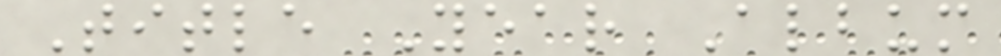Title Year Album
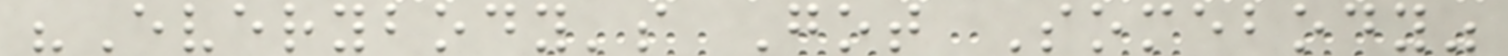"Everybody's Got Somebody"
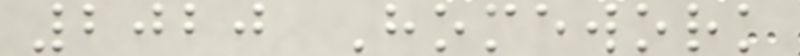2020 Homework
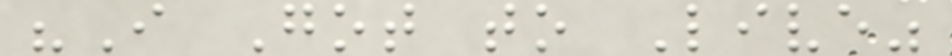"I Got to Live"
